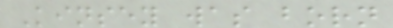Kinsey was born
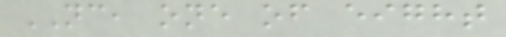NC, one of eight
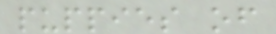puppies of
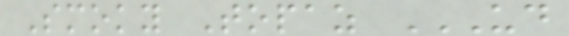Smoky Topaz UD
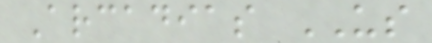Arcadias US
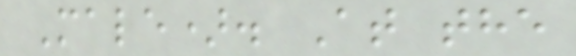Male). At the
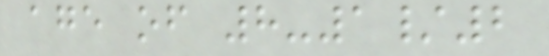age of 8-1/2
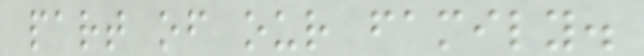part of our family.
